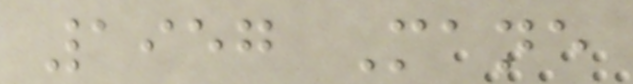1957 Mane
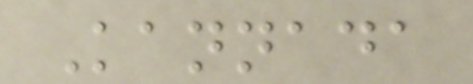Kannada
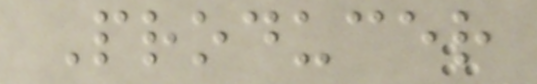Producer
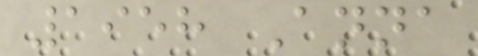1958 Anna
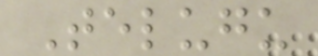Telugu
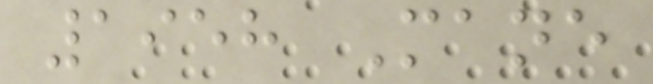1958 Mane
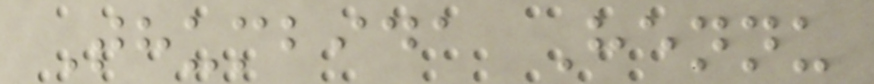Thumbida Hennu
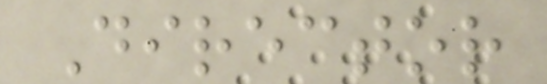Director
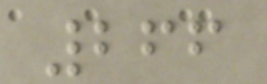266
